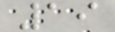19
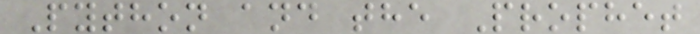Python and the Prophet
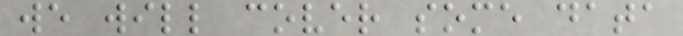we will cover some data
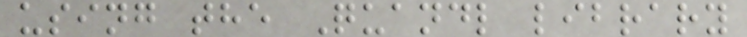using the Quandl library
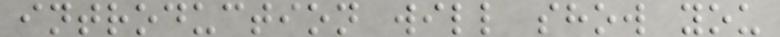introduction will show you
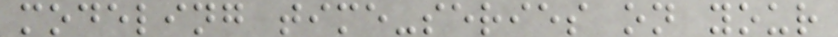modeling time-series on your
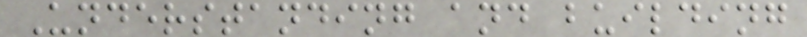Understanding and building
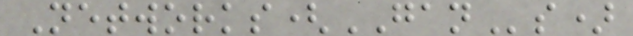Networks(GANs)
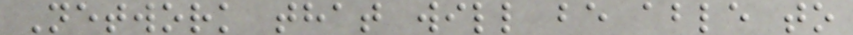Network that will be able to
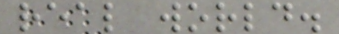real world.
